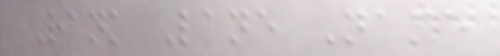Rank Lane Name
